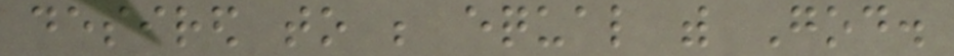desired to be equal with God.
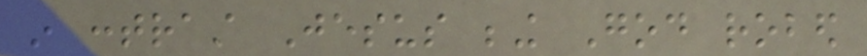in contrast Jesus being God robed
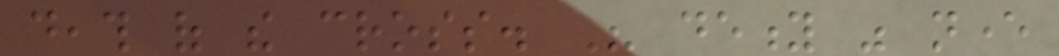death of the cross. His deity was never
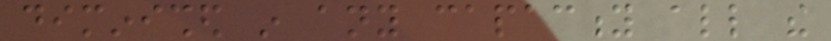diminished in any capacity all the
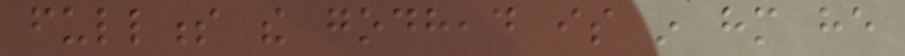fullness the godhead is in him he
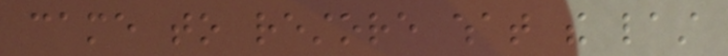came to restore what the last
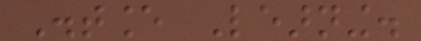Distance Learning.
